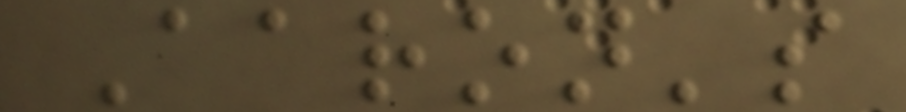Aaron's
